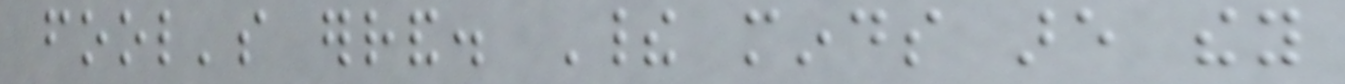fool's errand. Their minds are they
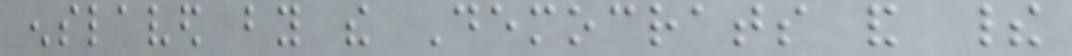enslaved by the Democrats and their
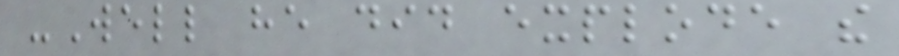-Well he did explode the
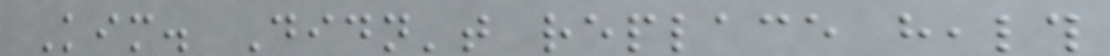Kim. Didn't replace health
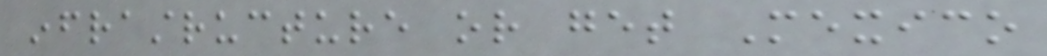infrastructure or get Mexico
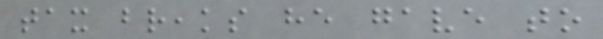tax breaks he gave to
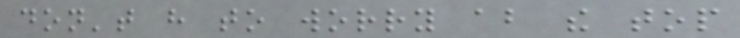don't have to worry about the top
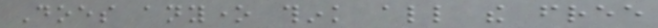Does anyone think all the free
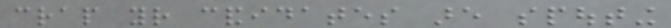crap your candidates are spouting
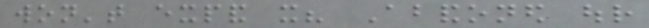won't expand it? Abandoned our
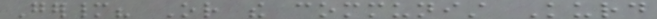Germany? Or the communist Kurd
